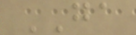GA
